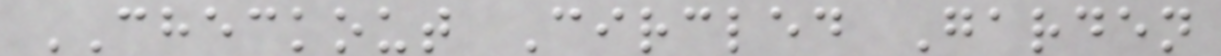CHECKOUT Circled Garden
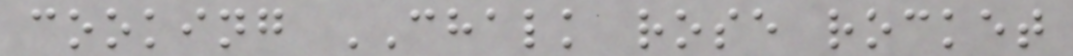cooking CHALK rose rocket
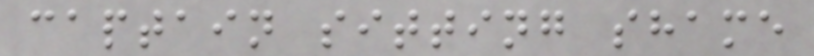captain sitting shame
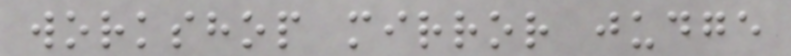workshop mirror judge
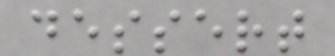dessert
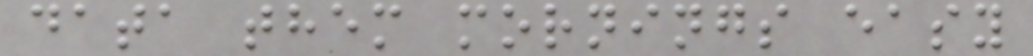data them mornings easy
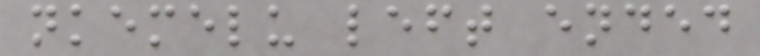nkemelu left ended
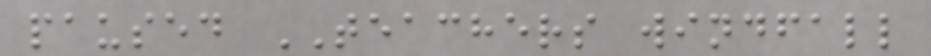paused TEACHERS windfall
